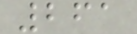261
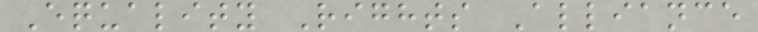Equality Rights Alliance
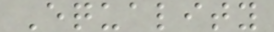Equality
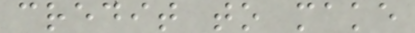credit to make
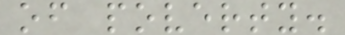of poverty.
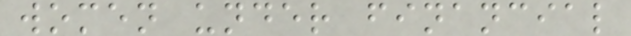women under financial
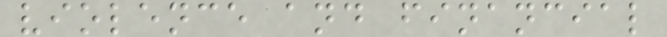violence and financial
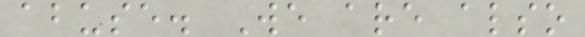abuse. We are also
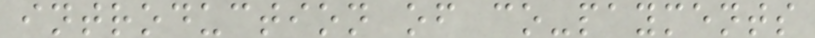introduction of co-payments
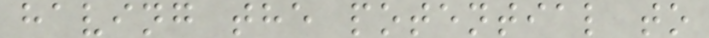having the potential to
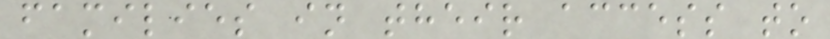families in their access to
